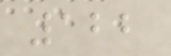122
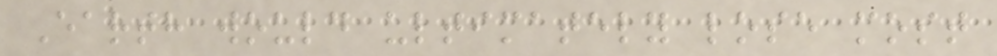Earth would ultimately lose most
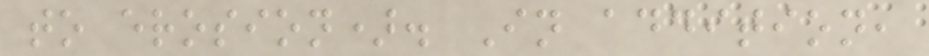to erosion). In addition,
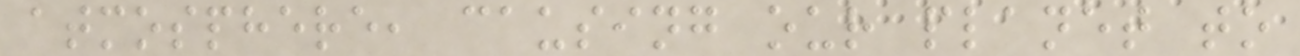atmosphere, causing our planet to
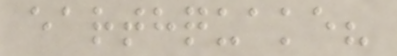earthquake?
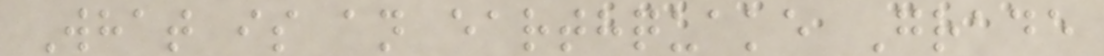What is an earthquake Grade
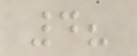4?
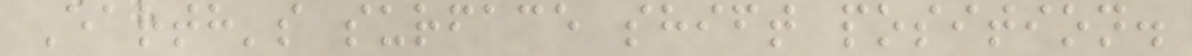Earth's surface shift position.
